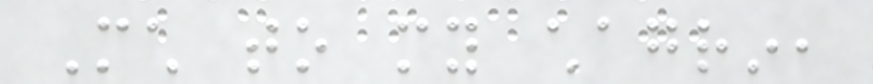Much to my chagrin,
